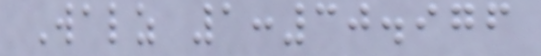Walz 1:30.976
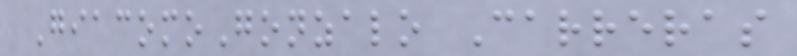GiacomoGonzalo Carreras
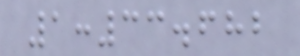1:33.682
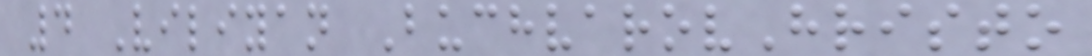4 Viliyan BuchvarovHristo
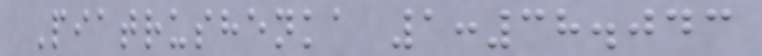Piatrushenka 1:38.043
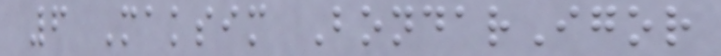6 Maksim BondarIgor
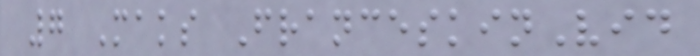7 Maks FranceskinVid
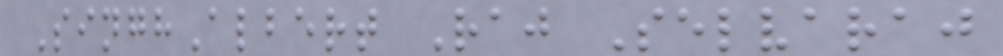SinghAlbert Raj Selvaraj
